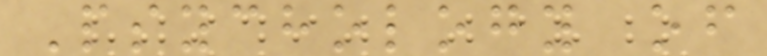Psychology of
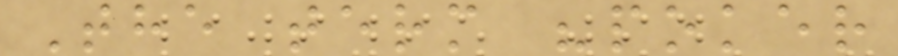The term "poker
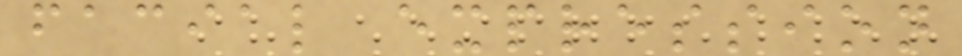facial expression
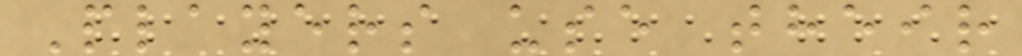Players use their
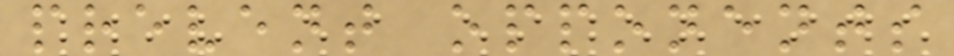prevent opponents
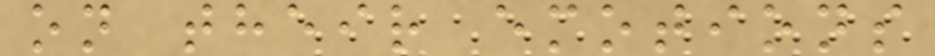on their emotions
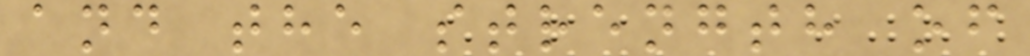and the strength of
